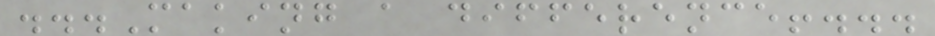...Making a difference!...
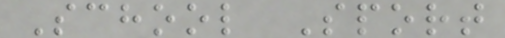School Sport
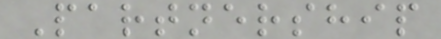Partnership
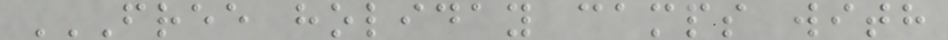FREE HOLIDAY CAMPS WITH
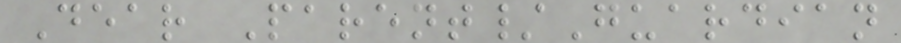Dear Parent/Guardian
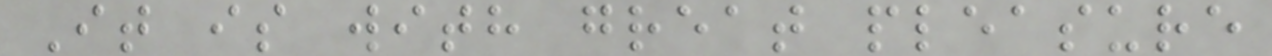It is with great pleasure
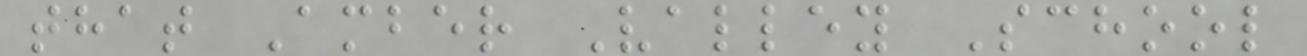that Amber Valley School
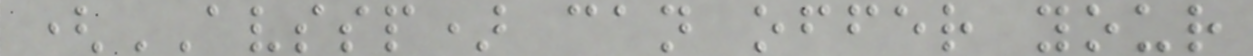(AVSSP) can offer your
